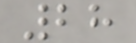28
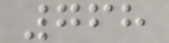768
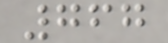767
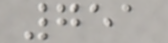751
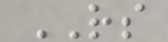RS
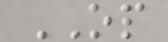OP
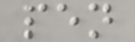pen
